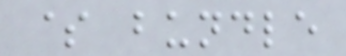$ bundle
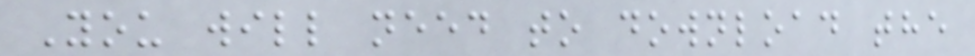You will need to download the
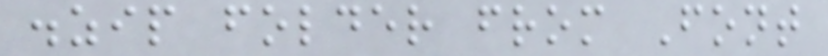.zip folder from Font
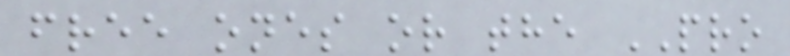free ones or the PRO
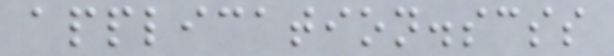application.scss
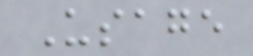Usage
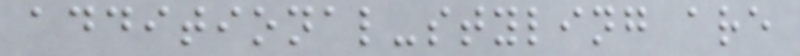additional-styling are
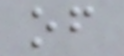of
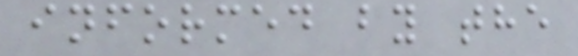informed by the
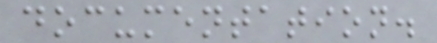documentation.
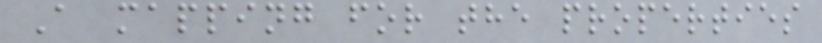A mapping for the properties
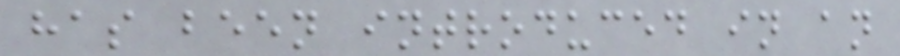has been introduced in an
